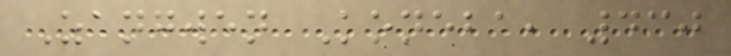Zangwen Koneba, 430
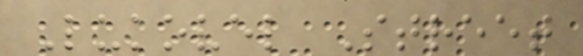Lukovel Street
